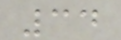34
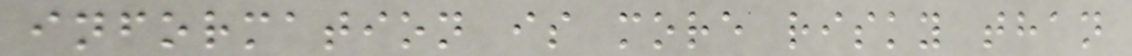information is more risky than
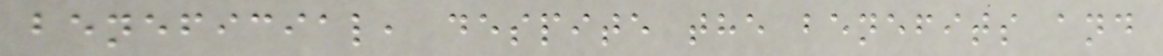beneficial, despite the benefits and
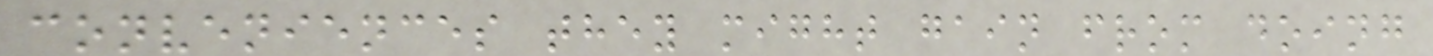conveniences they might gain from doing
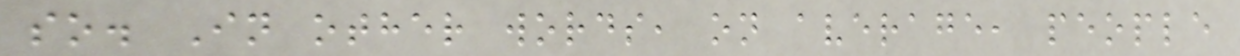so. In other words, on average, people
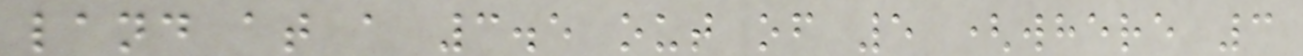land at a 3.5 out of 5 (where 3
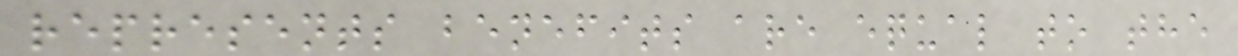represents benefits are equal to the
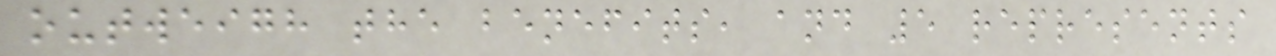outweigh the benefits, and 5 represents
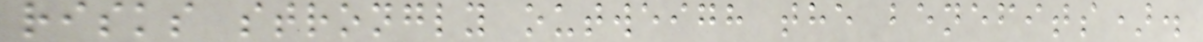risks strongly outweigh the benefits).
